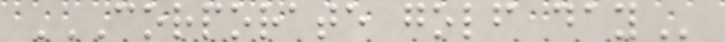CORPORATE GOLF DAY
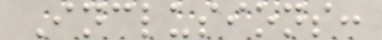Inclusions:
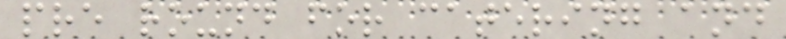pre round for catering and
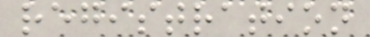registration
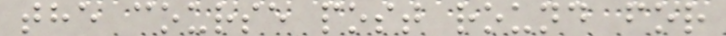the course post round for
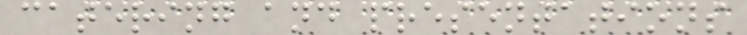catering and presentations
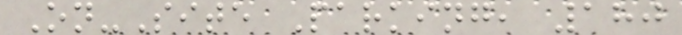On-Site Parking, 180
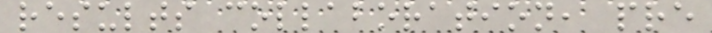results collaboration, pre
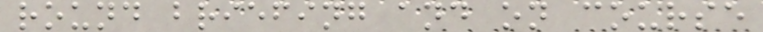round briefing and on course
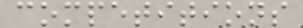competitions
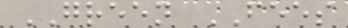GREEN FEES
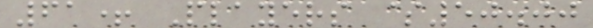61+ Players $50.00
